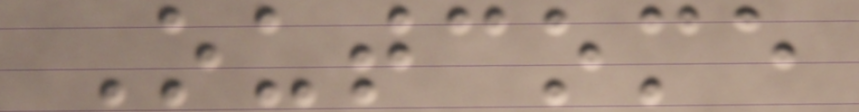Outcome
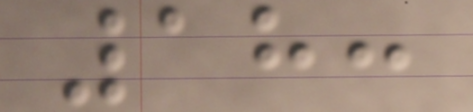18:
